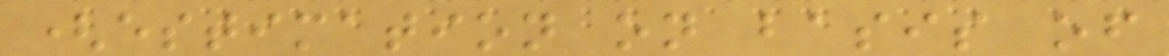(estimation on basis of
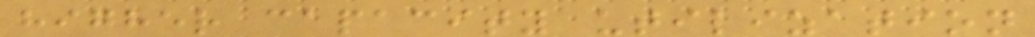higher capacity utilization
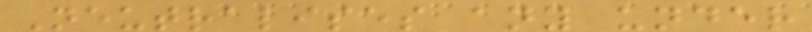Neutralises any under
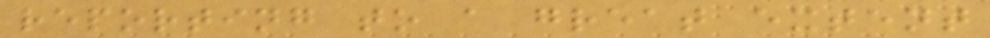reporting to a great extent
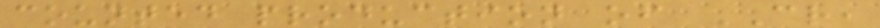counted production of CR,
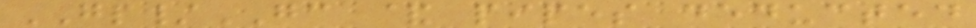GP/GC & pipes deducted
